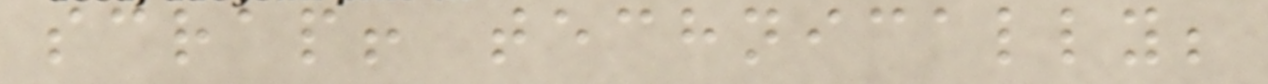scrap! technically;
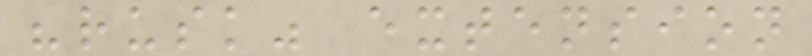"rusk" extension
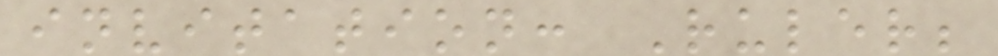invitation: Ruler;
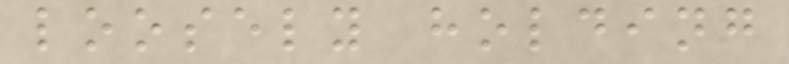loosely holding
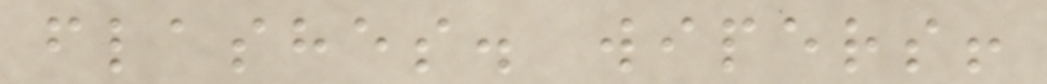flashes. wipers!
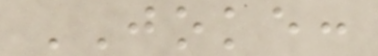JOKE:
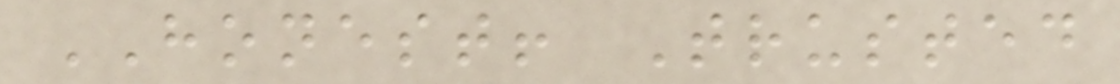HONEST! Trusted
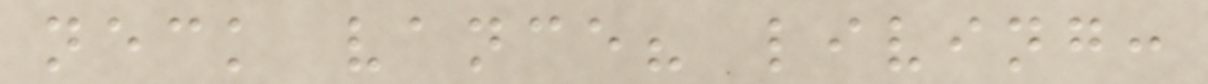neck vance? living:
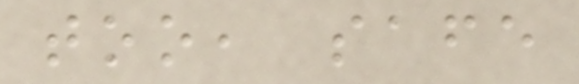too, safe
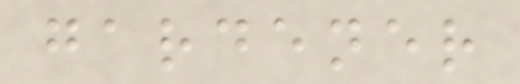gardener
